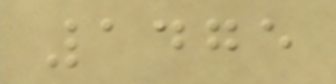1475
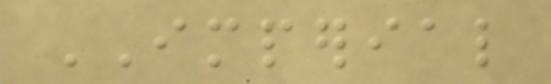IMPERIAL
